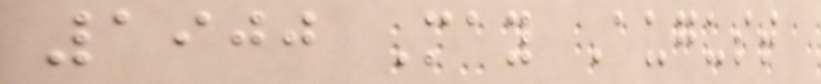1900 May August
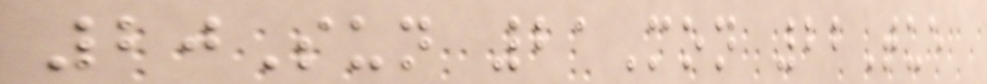20Sun 21Mon 22Tue
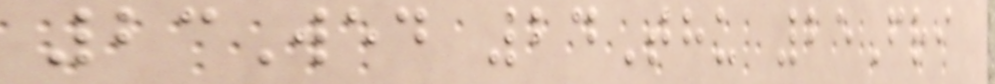23Wed 24Thu 25Fri
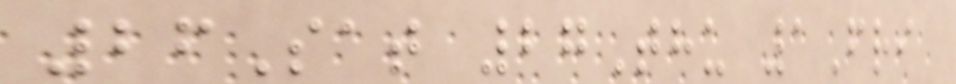26Sat 27Thu 1Fri
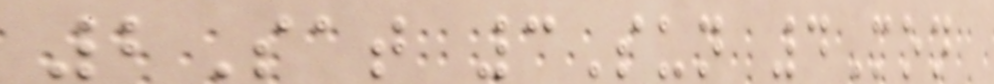2Sat 3Sun 4Mon
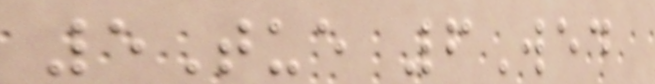5Tue 6Wed
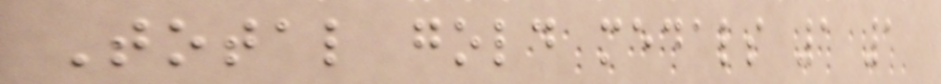Total gold medals 1 1
